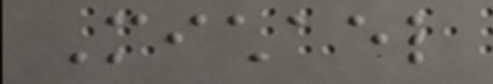Michael
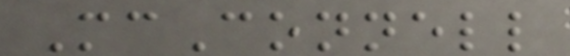McConnell
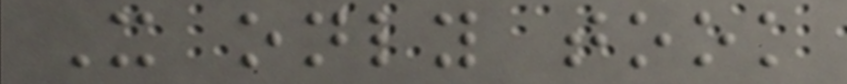It only took
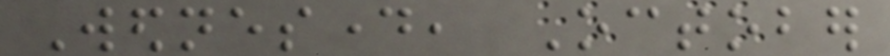Wednesday, October
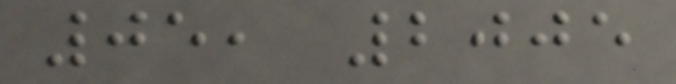05, 2005
